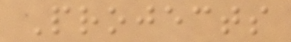Projects
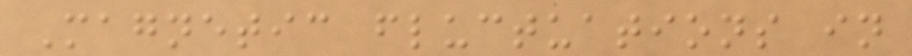Magnetic fluctuations in
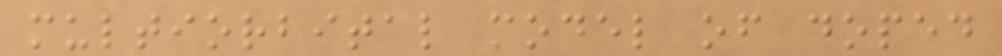multiorbital model of doped
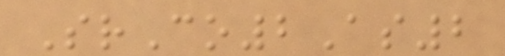SrCo2As2
